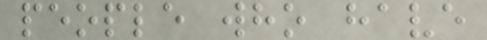people who have
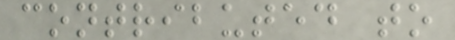contributed to
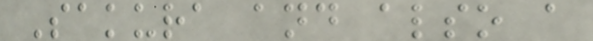Sakura and also a
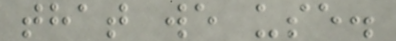that we use.
